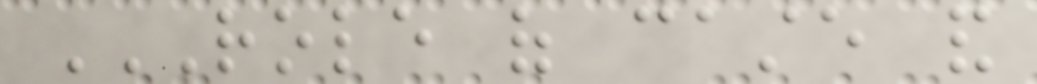ROLE OF CASTE AND
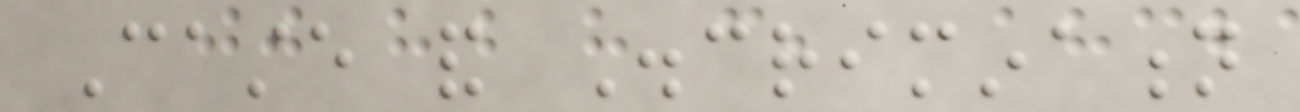Caste and Discrimination
